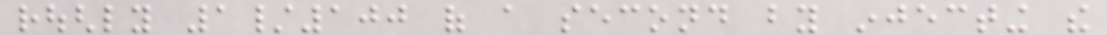roughly 1/100 of a second by injecting the
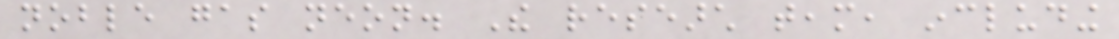noble gas neon. The research team, including
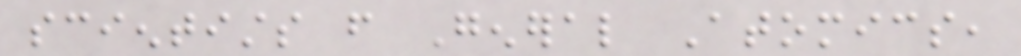scientists from General Atomics,
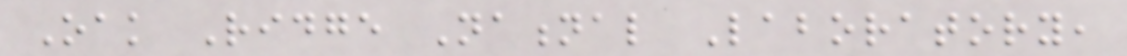Oak Ridge National Laboratory,
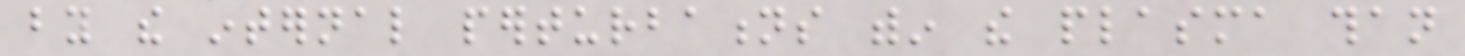by the internal perturbations within the plasma than
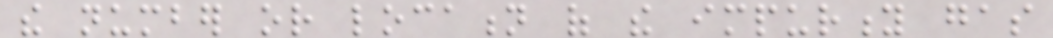the number or location of the impurity gas
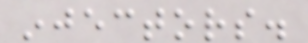injectors.
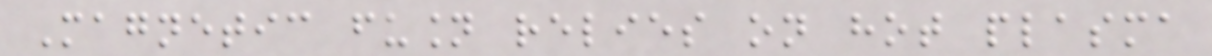Magnetic fusion relies on hot plasma
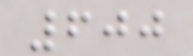600
